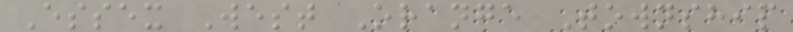Essex West Orange Township
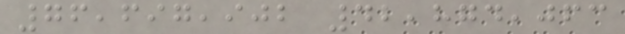76,697,902 42,874,063
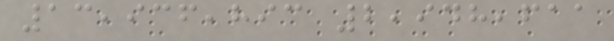13,936,893 2,948,611
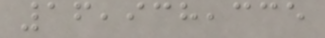16,938,335
